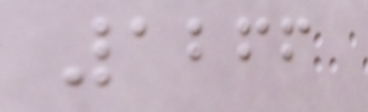1266
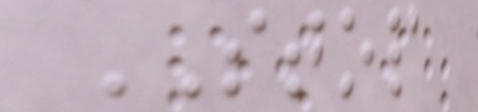STOP
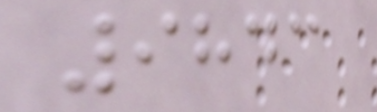9843
